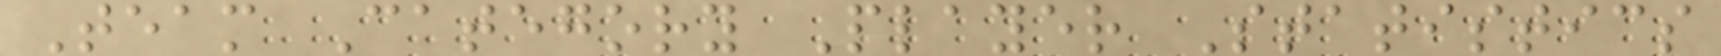Team Category Player Statistics
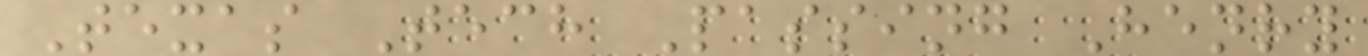Texas Tech Passing Henry
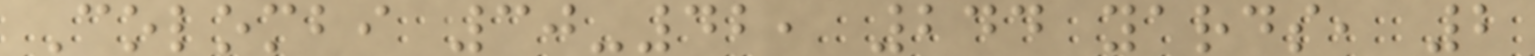Colombi 30-42, 244 yards, 2
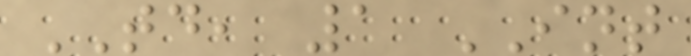TD, 1 INT
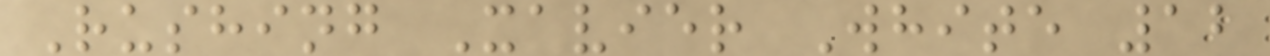Rushing Xavier White 12
